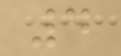4
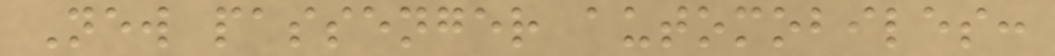New passenger automobiles:
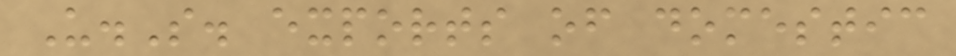U.S. exports of domestic
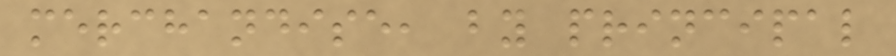merchandise, by principal
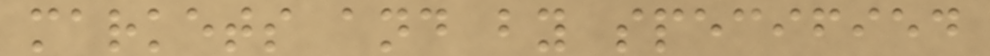markets and by specified
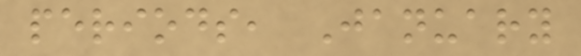periods, January
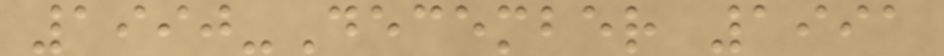1990-December 1991
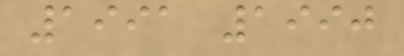1991 1990
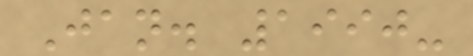Jan. 1990-
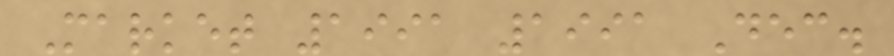Market 1991 1991 Dec.
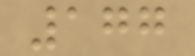177
